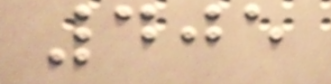405
